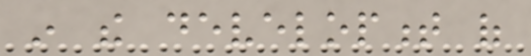in the development of
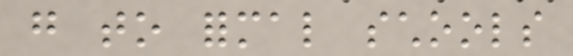go to formal schools
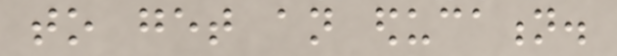to get an education.
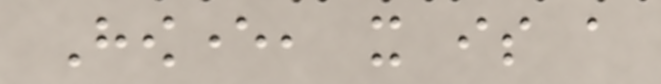However, it is a
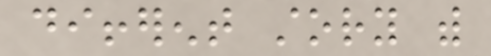different story with
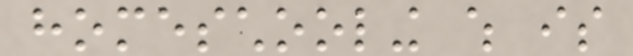homeschooling which is
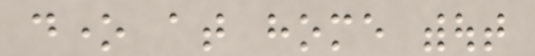done at home without
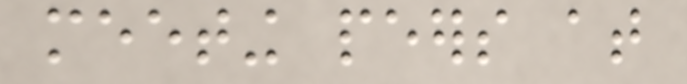meeting peers at
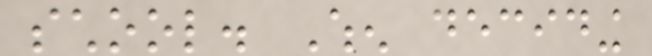school. When deciding
